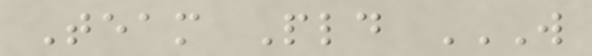Team Pld W
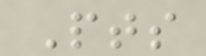Pts
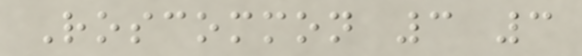Roscommon 3 3
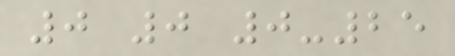0 0 0-25
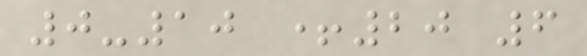0-10 +20 6
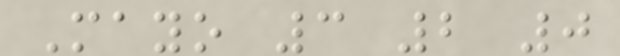Mayo 3 2 0
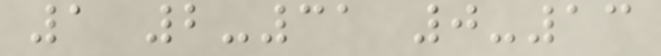1 2-31 0-13
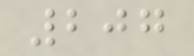207
